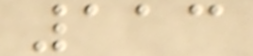113
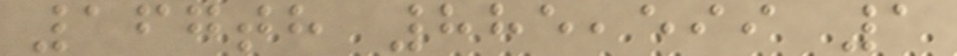167th 885,599 1
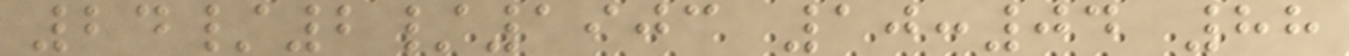24/2/1903 10:04 88
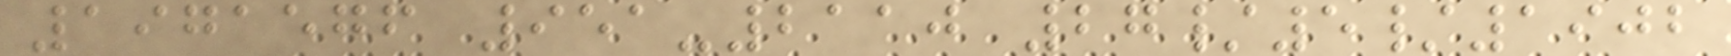1971576 951-2110 27/5/1902
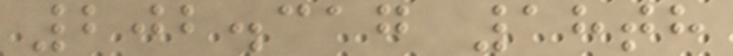202.317 18th
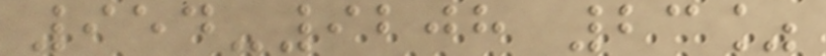954-9208 23%
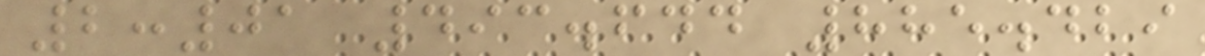2:01 493.644 885.429
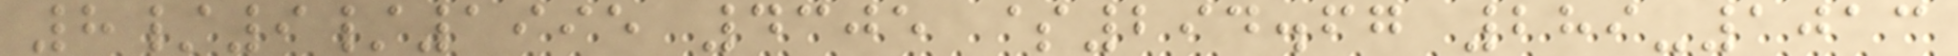8/9/1995 4305 $294.67 289-1013
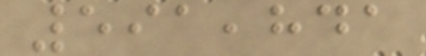591,841
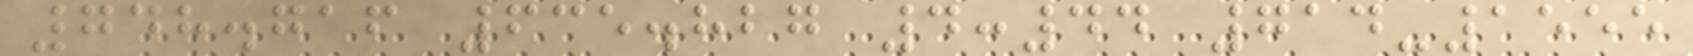748.716 635.827 4:44 714-1555
